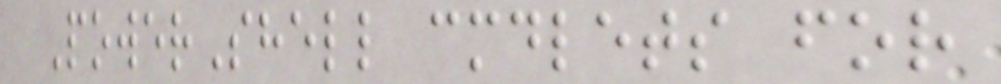PowerShell cmdlets for
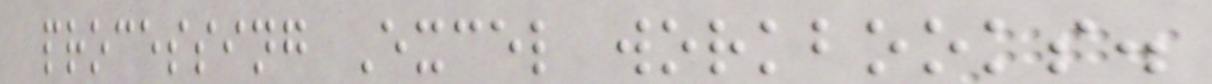processing Excel workbooks.
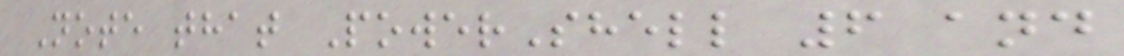Note that PowerShell 6 and
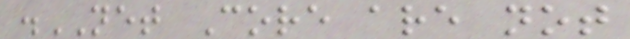.NET Core are not
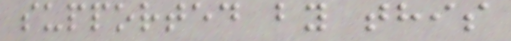supported by this
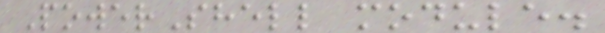PowerShell module.
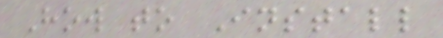How to Install
